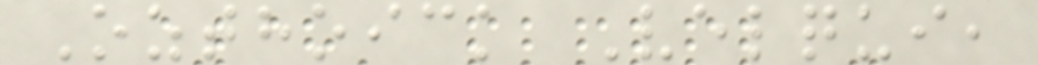Ozthoick Velqui,
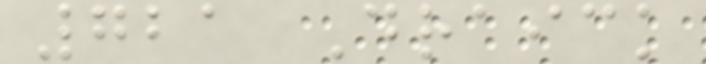721 Draick
